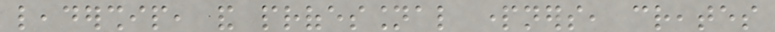leadership, and professional partners, creates
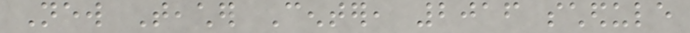New Teacher Center, 2016 schedule
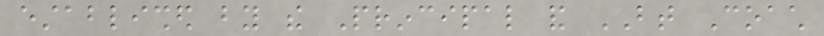established by the Principal and BT Coach
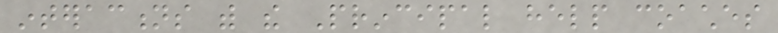interactions with the Principal help coaches
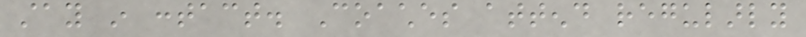stay in contact. Coaches attend regularly
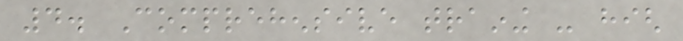4. Comprehensive training - high
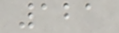121
